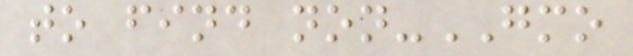to find non-GMO
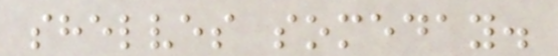shelves someday.
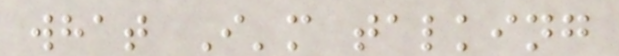what I'm talking
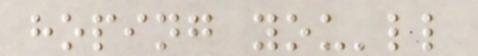hoping you'll
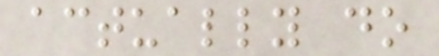actually do
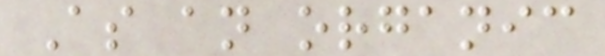As an organic
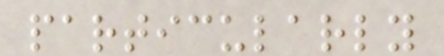particularly
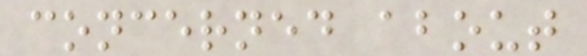concerned about
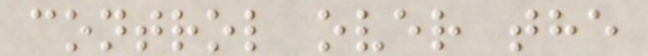control over the
